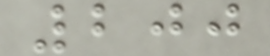200
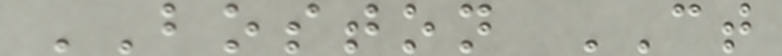BOSTON CT
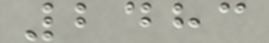2483
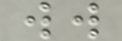ww
